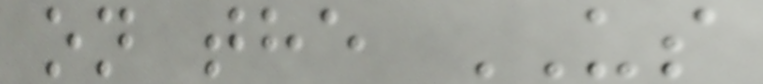on the US
